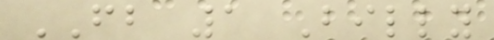FB 1 Billy
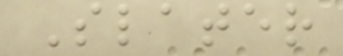Slater
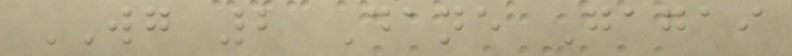WG 2 Dane Gagai
